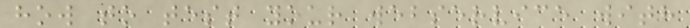how to test your webservice with
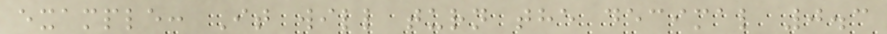example: It will turn the decimal 0.3
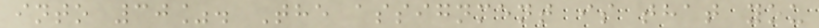into 30%. The assignment is that you
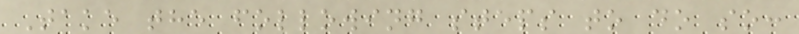Take the following steps to do so:
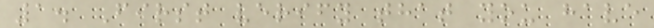1. First verify that you have
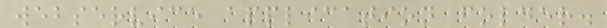webservice application folder.
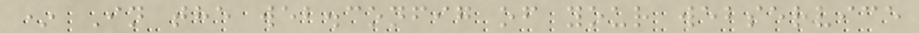* In the web.config of your webservice
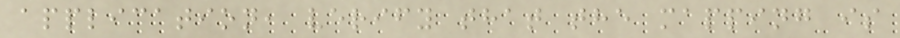application, verify that the mapping is
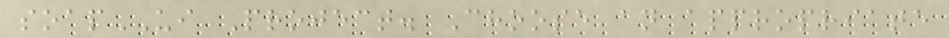soapUI Project. Choose an appropriate
